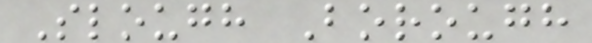Slough Borough
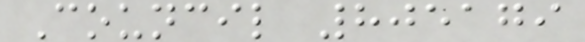Council 805179
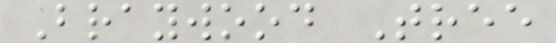Braywood Tree
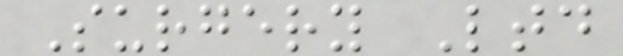Surgery Ltd
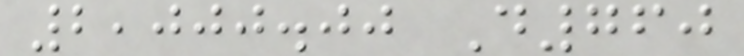2,000.00 D760
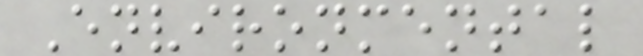Environmental
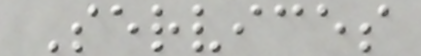Services
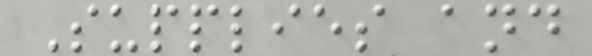Supplies and
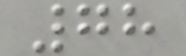78
